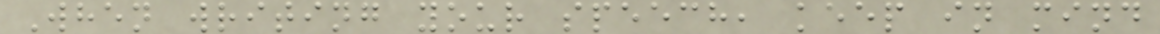When writing your speech, keep in mind
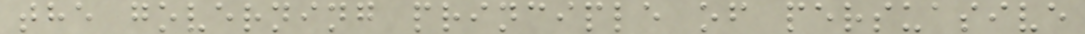the governing principle of persuasive
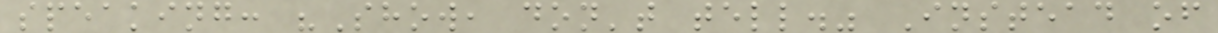speaking: "Show, don't tell." Instead of
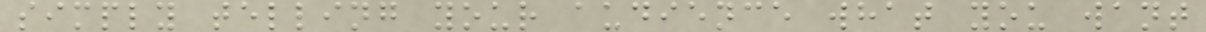simply telling your audience what you want
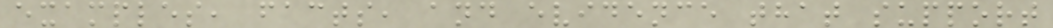examples, facts, and evidence that support
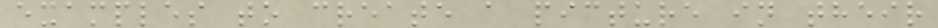examples to create a picture in their
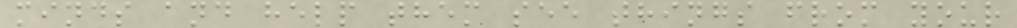minds and help them see things from your
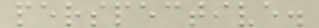perspective.
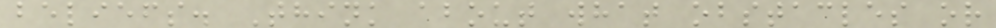beliefs. Think about what obstacles or
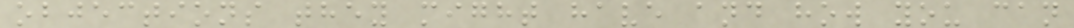objections they might have and how you can
